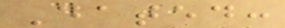Dated:
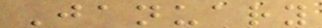January
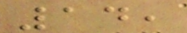14,
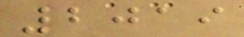2019
